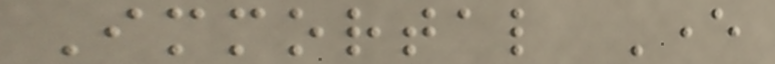Immortal Ever
